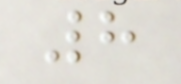8
